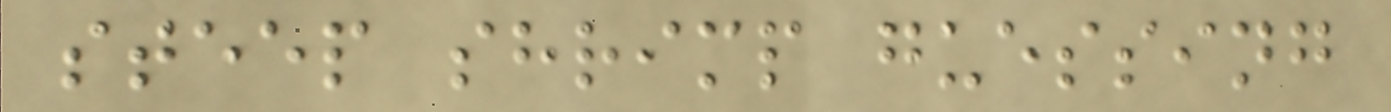steep shrimp guessing
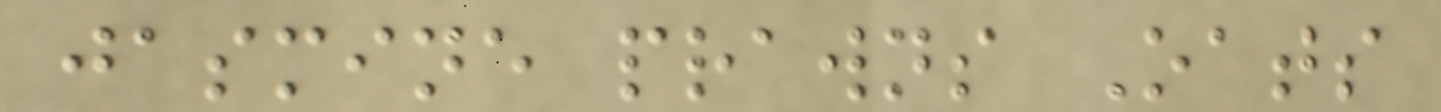jasmine prawns Oats
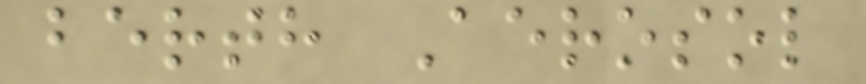berth Aerosol
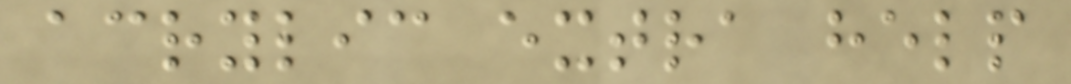acrylic extra help
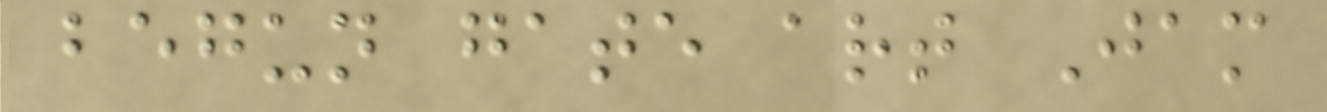begun gate art Jam
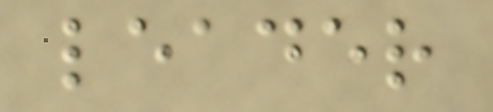leader
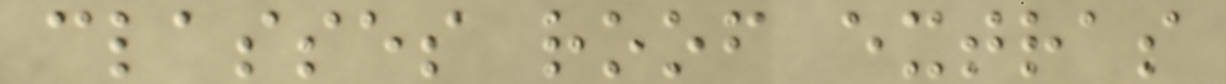classes roof extras
